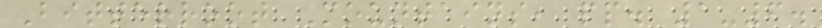Bitterroot Mountains, pp. 1-6.
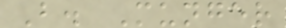B. Munger
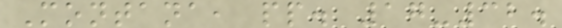Montana, pp. 17-32.
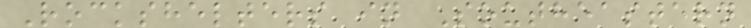Rockshelters in Southeastern
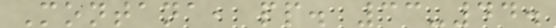Montana, pp. 33-44.
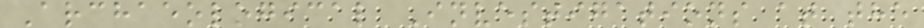Archaeological Investigations at the
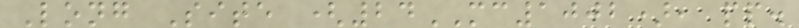Long Site (24MC1002), pp.
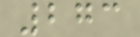273
